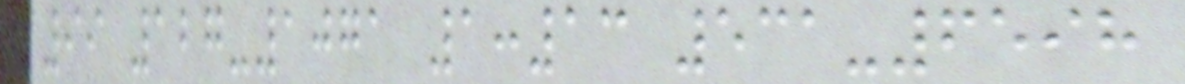99 127-1071 1:13 531-6598
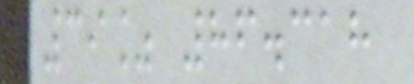39% 86.318
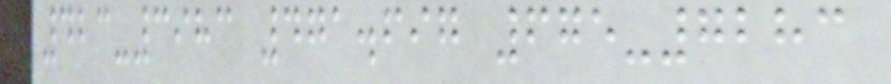423-3983 471.697 675-7283
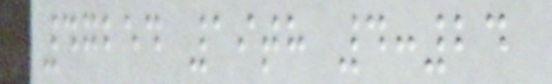47254 19th 4:24
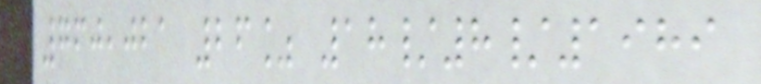760,021 26% 18/8/1989
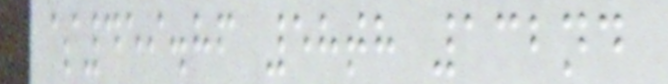$459.86 58th 132nd
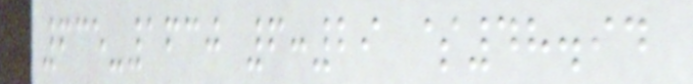635-1630 6:29 $48.94
